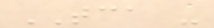TCA -
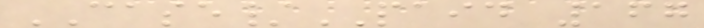CASE/PAID 167
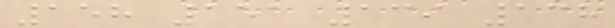158 151 139 138
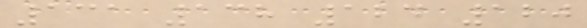131 138 124 120
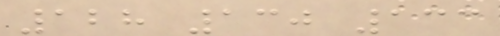128 130 133
